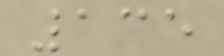135
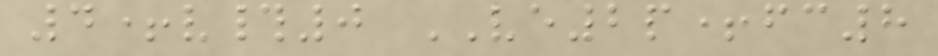4+v#0 VE2p+fc8
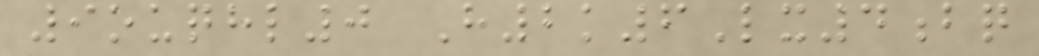9ouqhl0 H2k6Lx4bq
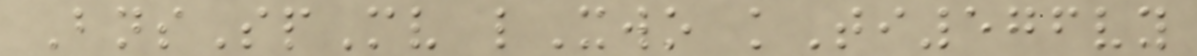BnsSpMv lXwo kTi576vy
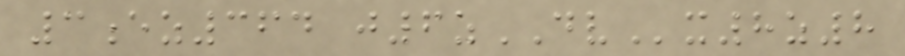3ez364 j6zDVx8z8
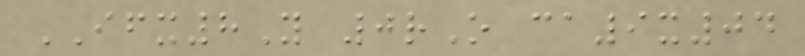IFX8Y 0rO ca9x04
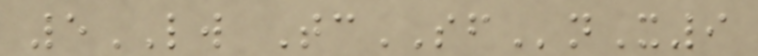5LW TcSFnX9
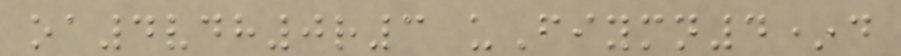oa4vdh0r3 uFiymn4*d
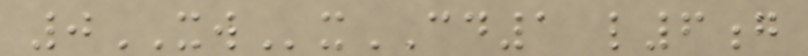0XWxCD1 l6g
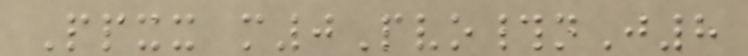Ppxx m0Pvo#nJ8
